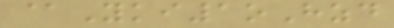@Yki1oHzd
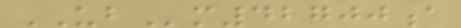UBm42700a
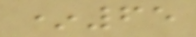*65
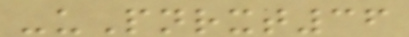-uPnrxt36
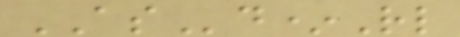ASd*Rl
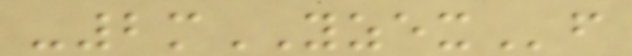-2mYZEXf
